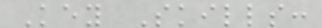Key Skills:
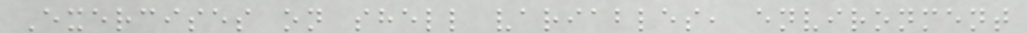Exercises on shell variables, environment
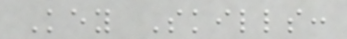Key Skills:
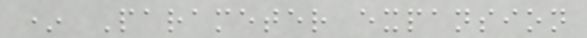* Parameter expansion
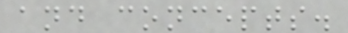and concepts.
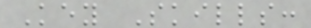Key Skills:
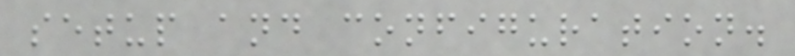setup and configuration.
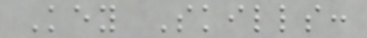Key Skills:
